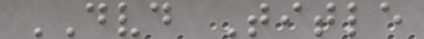DVD Title
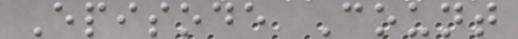Episode Count
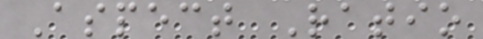Aspect Ratio
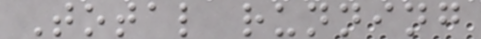Total running
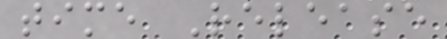time Release
